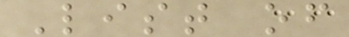List of
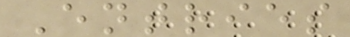Entries
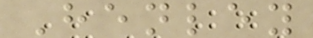Henley
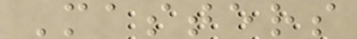Masters
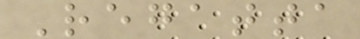Regatta
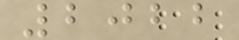2022
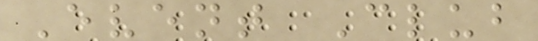Event Club
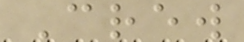Crew
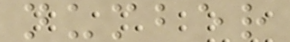number
